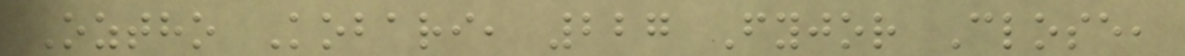Oztho Kobari, 227 Fyjor Close,
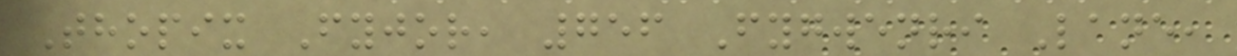Thopix Fyjor, 756 Fygwenri Lane,
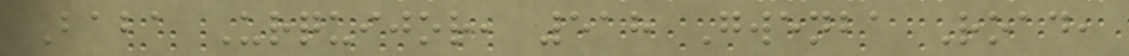Baba Urquijor, 518 Gwenba Road,
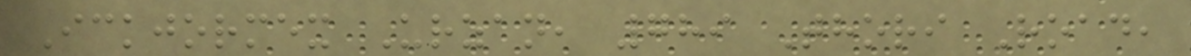Ickjormex Urzan, 789 Thori Road,
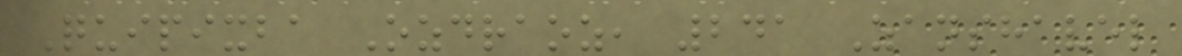Quipixba Ozdraoz, 241 Zanshavel
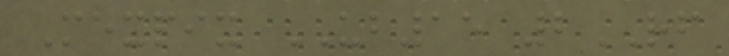Mexpix UB15 2RF
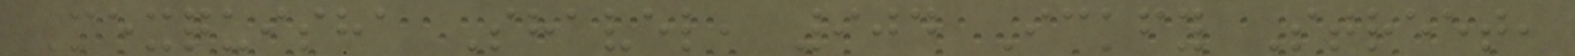Mexquisha Shavel, 904 Ickfy Street,
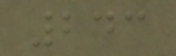243
